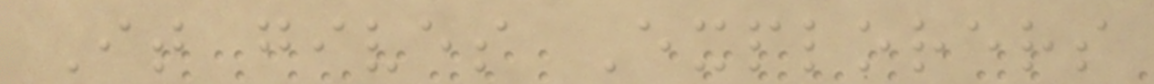It gives Explorers
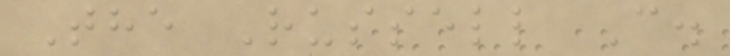The Russell C.
